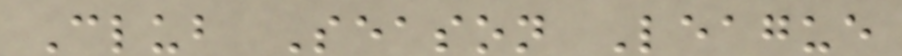Club Season League
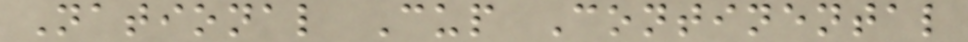National Cup Continental
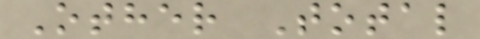Other Total
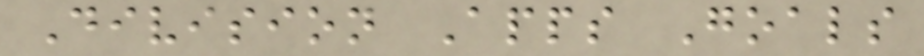Division Apps Goals
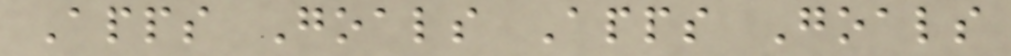Apps Goals Apps Goals
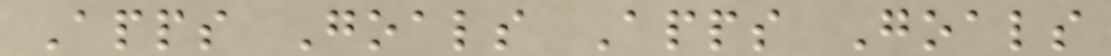Apps Goals Apps Goals
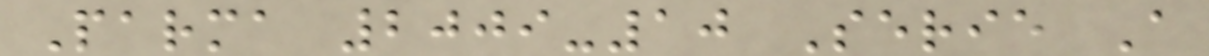Parma 2009-10 Serie A
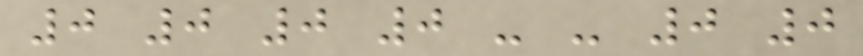0 0 0 0 - - 0 0
